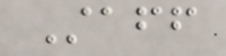Staff
